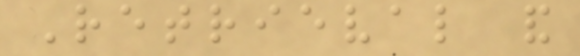Retrieval and
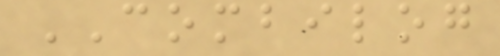COMBILOG
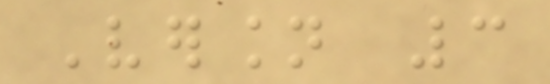Version 3
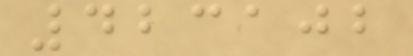423102
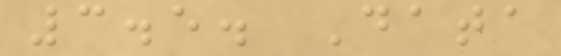3.5. Data
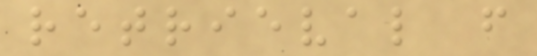retrieval from
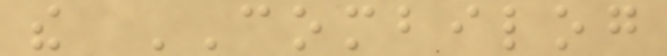the COMBILOG
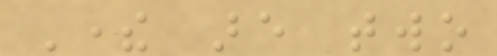There are two
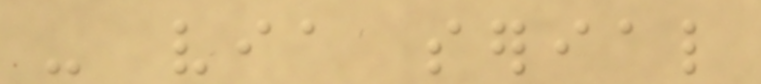- via serial
